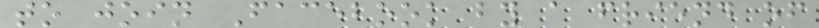to join Facebook by a friend of
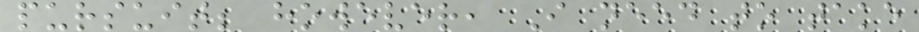pursuit; however, I need to take
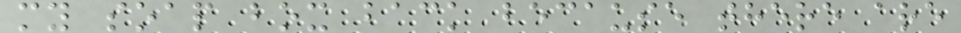my soap box back because there are
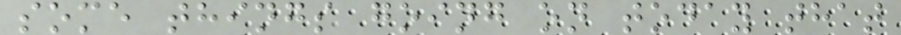some things going on today that
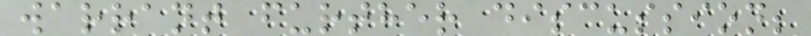warrant further discussion;
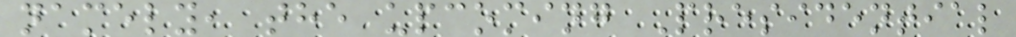namely, the upcoming Presidential
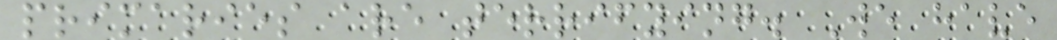primaries are terrifying. We have
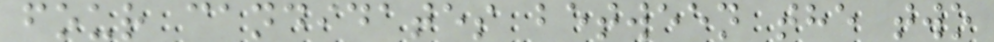four candidates between the two
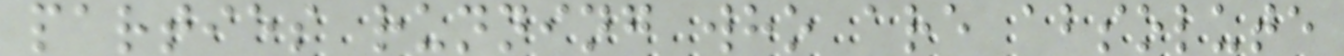parties running who are absolute
